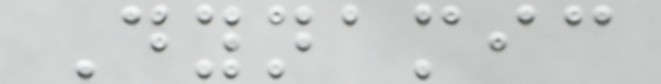Dynamic
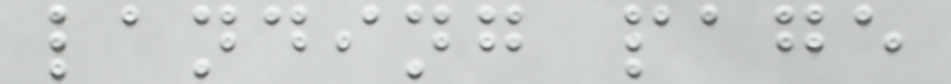landing page
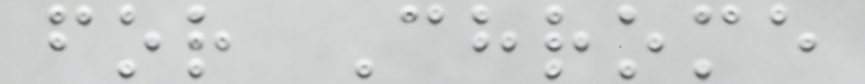for Chrome
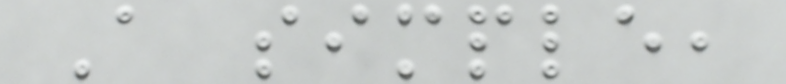A simple,
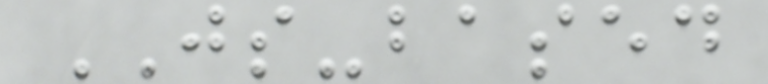JS-based
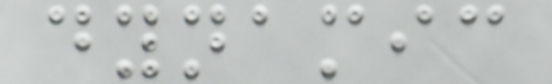dynamic
